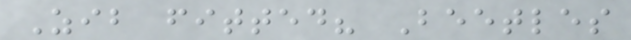Zib fitted? Beetles
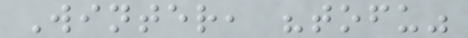Winter, "tofu"
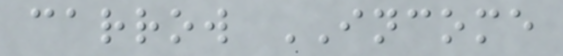carrow INCOME
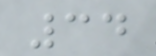34
